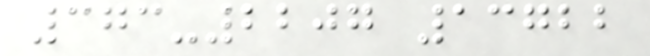373-2207 13722
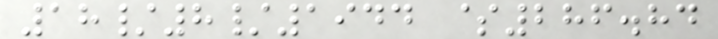18/8/1944 $286.84
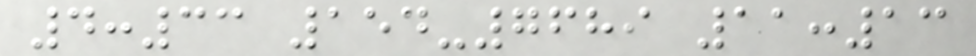4:33 154-7689 11:13
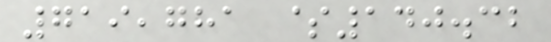719,781 $140.32
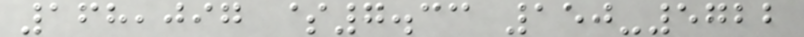168,097 $7.33 150-5722
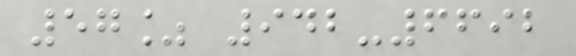57% 942-6692
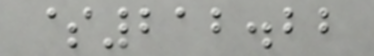$212.22
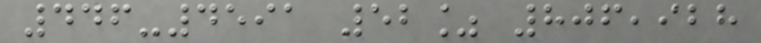446-4591 52% 806,928
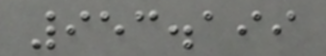953.199
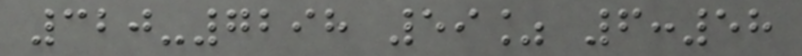320-7298 59% 6:58
